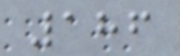186
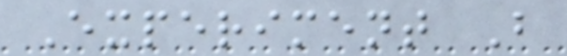Experiment B
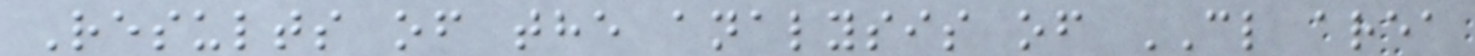Results of the analysis of CL area
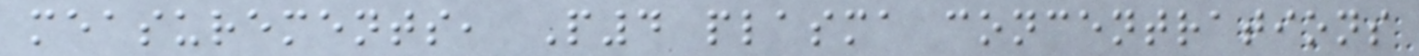measurements, P4 plasma concentrations
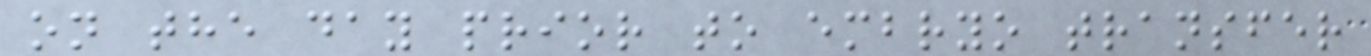on the day prior to embryo transfer
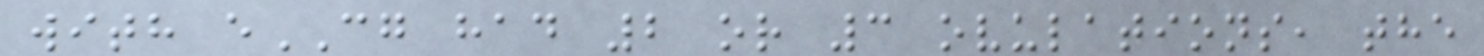with eCG had 2 or 3 ovulations, the
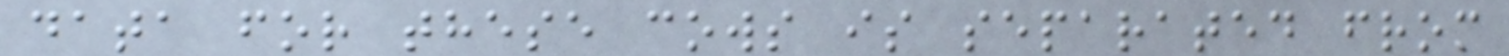data for these cows is separated from
